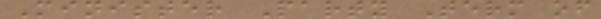Minister Party Term of
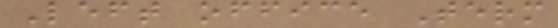Left office Term
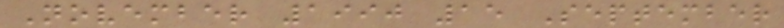November 1990 15 September
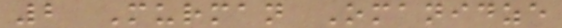2 Murman Omanidze
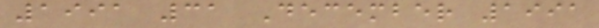1991 31 December 1991
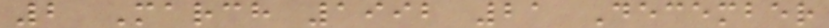2 March 1992 21 December
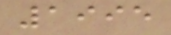1995
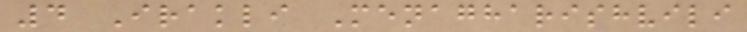4 Irakli Menagharishvili
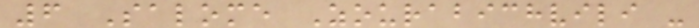6 Salome Zourabichvili -
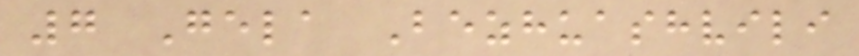7 Gela Bezhuashvili
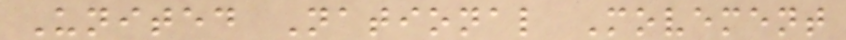United National Movement
